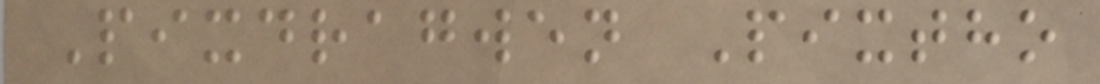Pixdragwen Pixtho
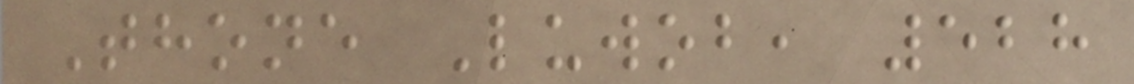Thone Luwob, 528
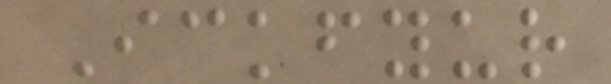Ickfyur
